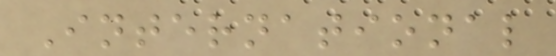International
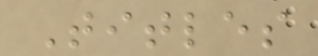Titles
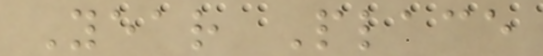Year Place
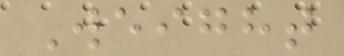Weight
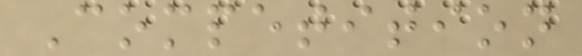Competition
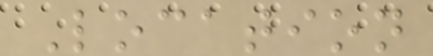Location
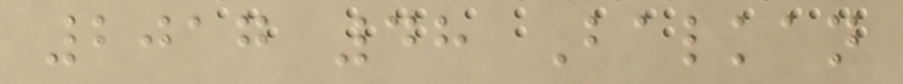2017 48 Balkan
